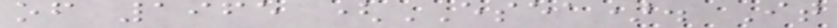of 1965 (ESEA). It
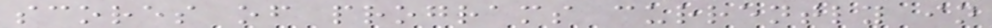scores of programs currently in
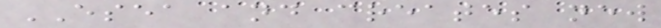ESEA and creates new
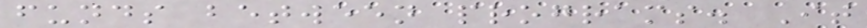funds between programs. It
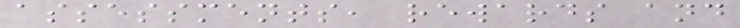assessments, rewards and
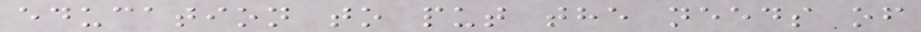education to put the needs of
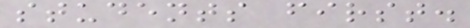students first.
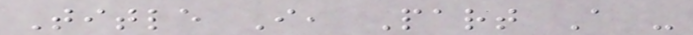Title I, Part A -
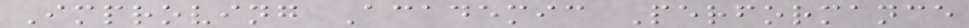Improving Academic Performance
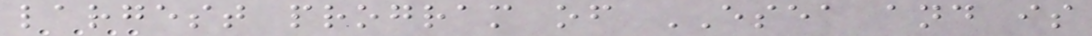largest program of ESEA and is
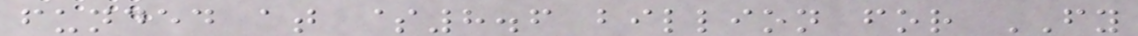funded at $8.6 billion for FY
